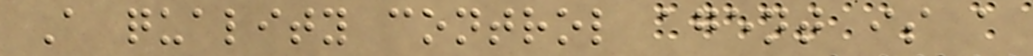A quality control agent is a
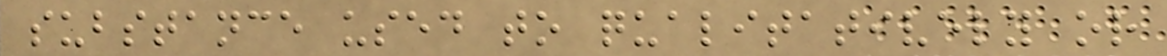substance used to qualitatively or
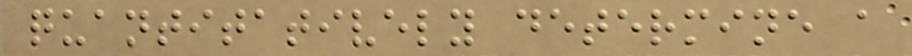quantitatively determine a
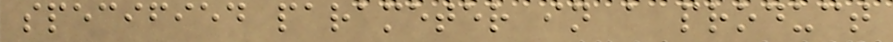specified parameter in a product
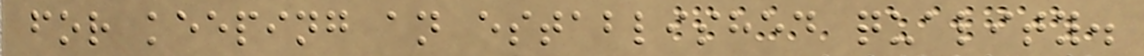for keeping an established quality.
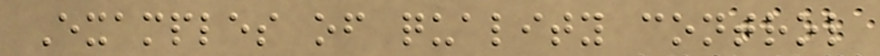Examples of quality control
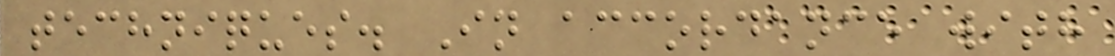techniques. In accordance with
